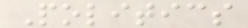Politics
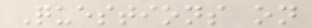Questions on
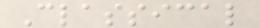Classical
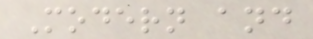Modern and
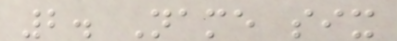2. Name six
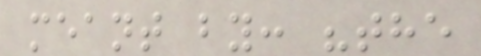meant by: "the
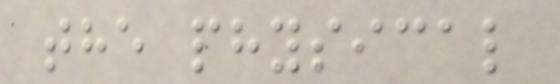the physical
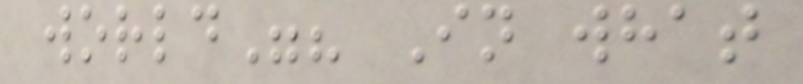world"? In what
